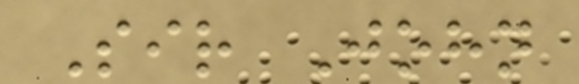Sir John
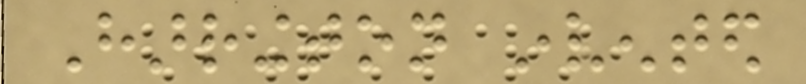Harrington invented
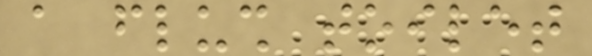a flush toilet
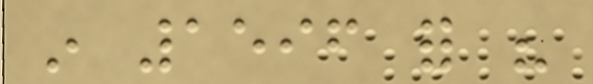in 1596 for his
